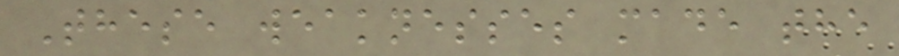These weaknesses made the
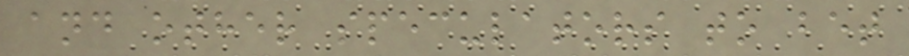and other speculators to bet
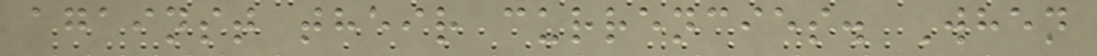against their currencies. When
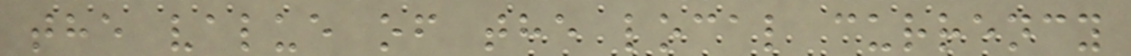the value of the local currency
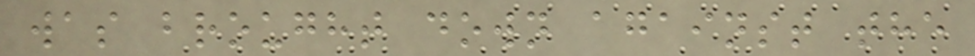was brought down against the
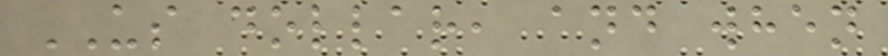US dollar, and when
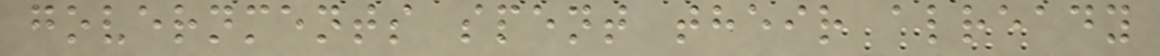governments spent their already
